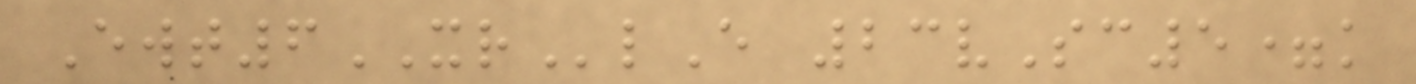Ewt6XRlE 23vSc5=k
